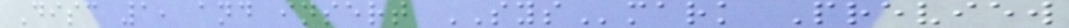Disc 1, and insert SYSmark Preview
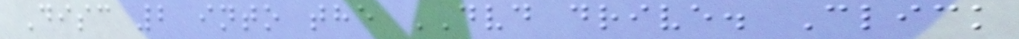Disc 2 into the DVD drive. Click
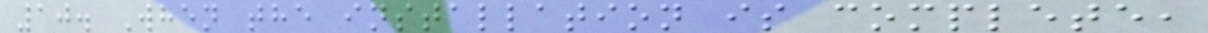10. When the installation is complete,
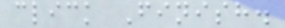click Finish.
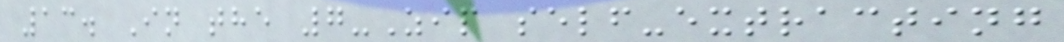13. In the 7-Zip self-extracting
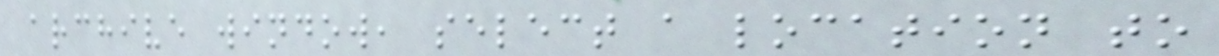archive window, select a location to
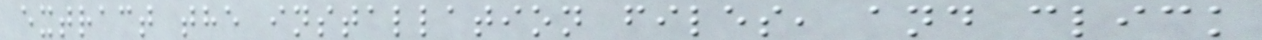extract the installation files, and click
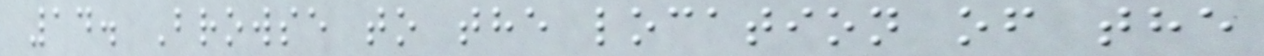14. Browse to the location of the
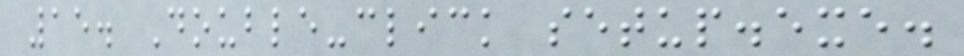15. Double-click setup.exe.
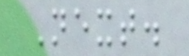Next.
